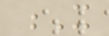X
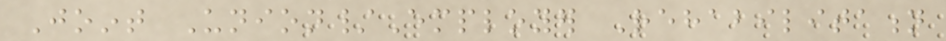Joint Union/Employer Rehabilitation
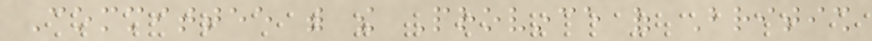Committee with the Province of British
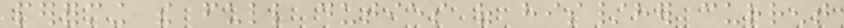performing the full duties of his/her current
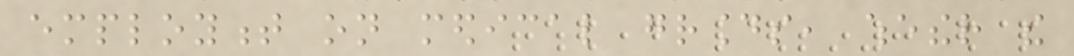employment on medical grounds, whether the
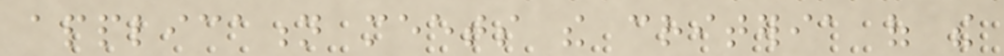application meets the criteria of the
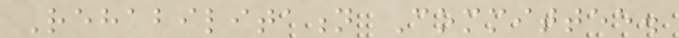Rehabilitation Committee.
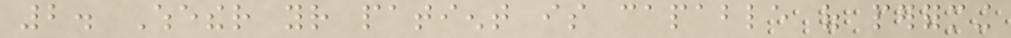2. Whether your patient is capable of performing
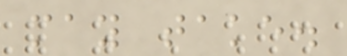may take.
